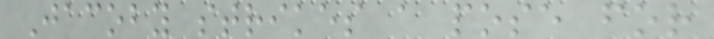Jacoby strikes a pose for
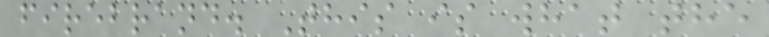firebrand. This is what the
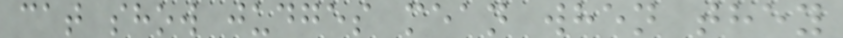cat show judges mean when they
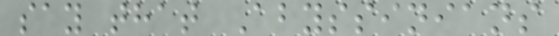say that Abyssinians
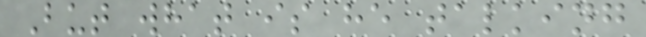But what is he talking
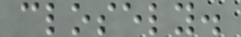closely.
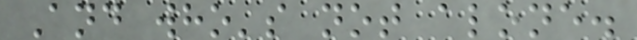And who's not alone.
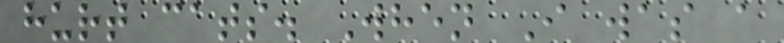hurt cats. When I was a
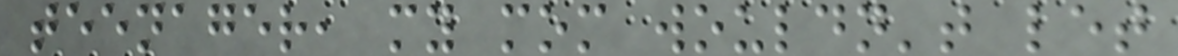teenager, my mom wouldn't let
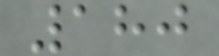180
